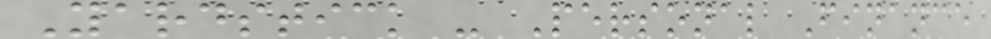Yardstick - Personal Finance
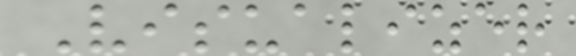Visualizer
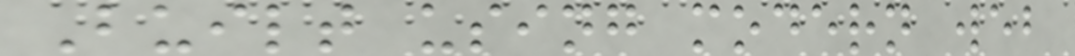Built using modern web
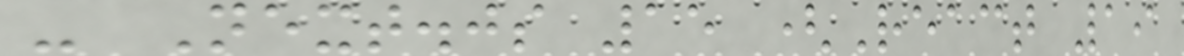- Next.js 15 (React 19
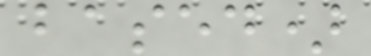based)
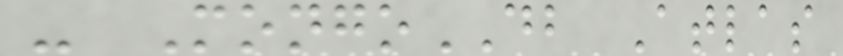- MongoDB Atlas
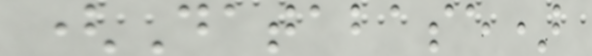(Database)
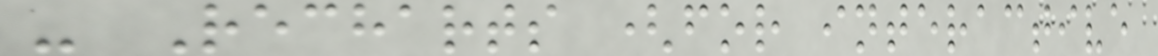- Recharts (for interactive
